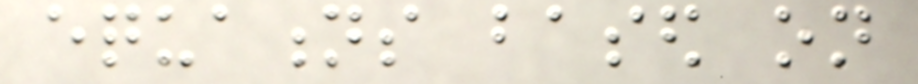equations based on
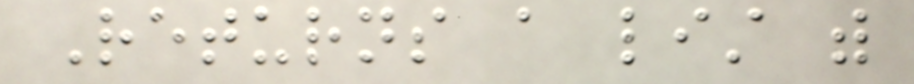Returns a list with
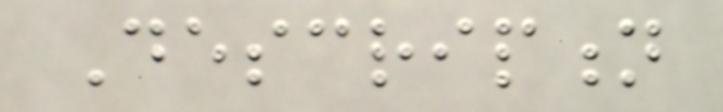Description
